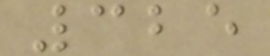325
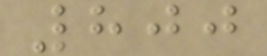800
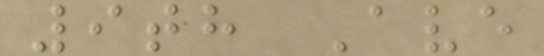9th Ave
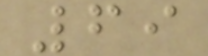69
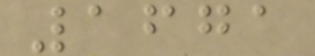1671
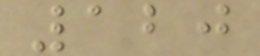120
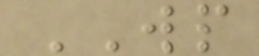WP
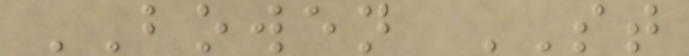BOWEN ST
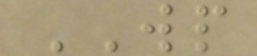WP
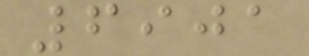6901
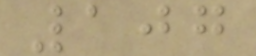107
